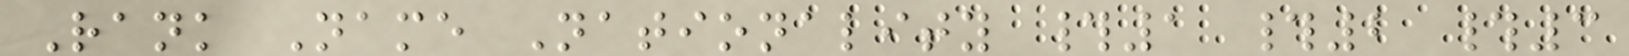Rank Name Nationality #1 #2 #3
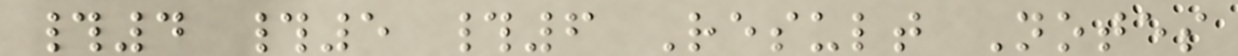#4 #5 #6 Result Notes
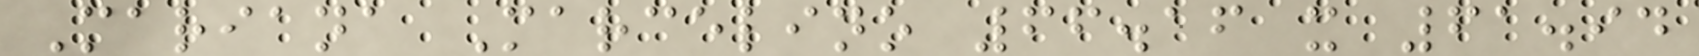Mariana Marcelino 66.16 x 61.94
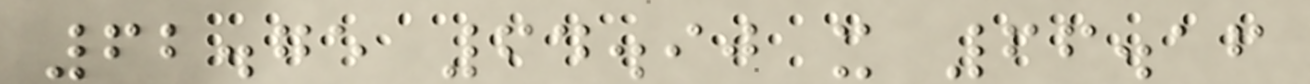62.75 64.90 x 66.16
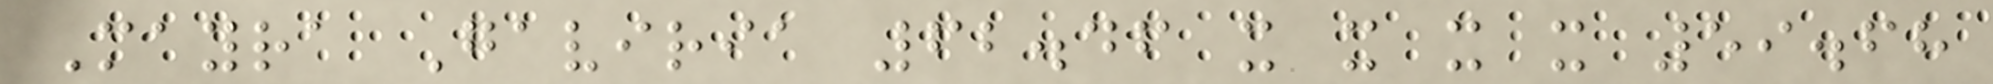Mayra Gaviria 62.46 x x x x 59.68
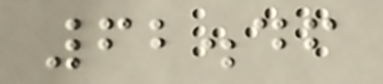62.46
